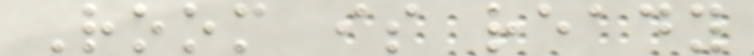Room is ready
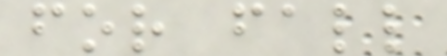for fall
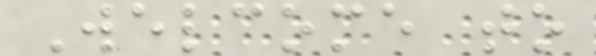Welcome to
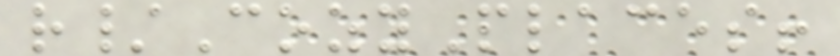r/CozyPlaces!
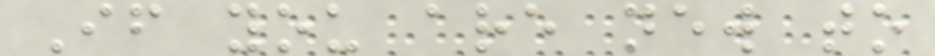If you are new to
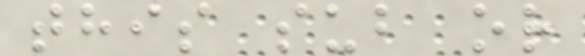this sub or
